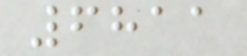6811
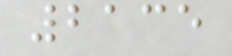2135
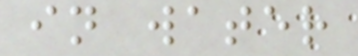in water
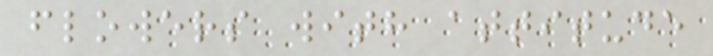flowers with attitude
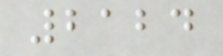2124
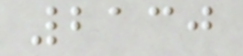2130
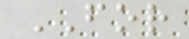FOR
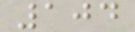104
